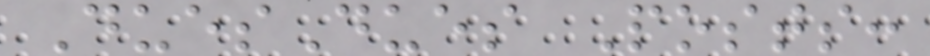DuesDues Posts:
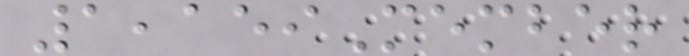1,159Member
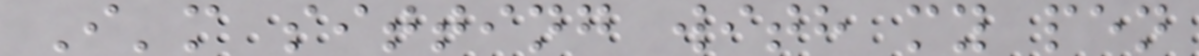I'm sitting with my pen
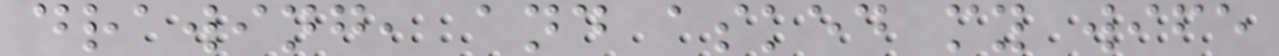drawing, and asked my wife
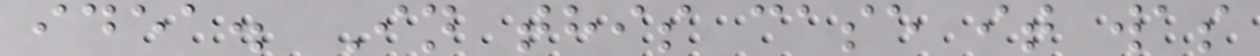idea. In this case it was
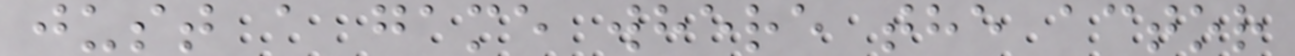just a game where the actor
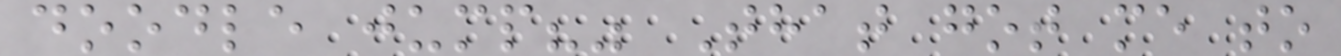doodle jump?" That got me to
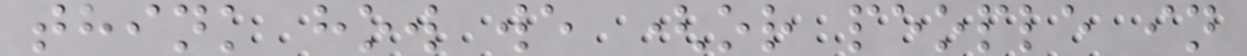think how we (or people in
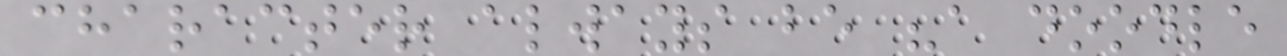character always be "a doodle
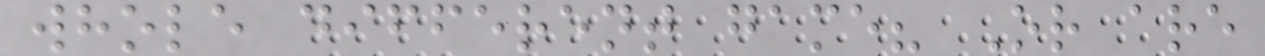whole different game? Or are
